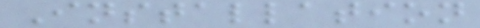Installation
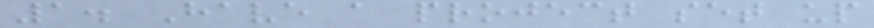1. Have a project set up
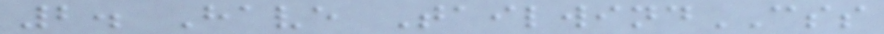2. Have TailwindCSS
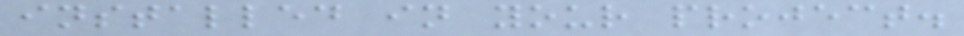installed in your project.
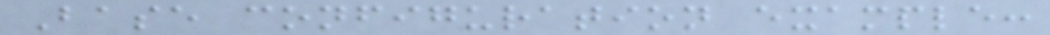Base configuration example:
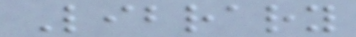Library
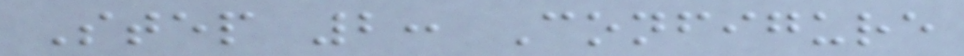Step 2: Configure
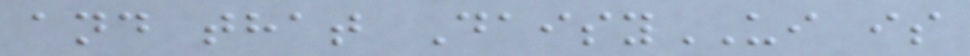and that DaisyUI is
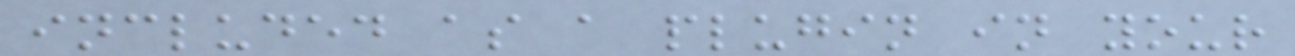included as a plugin in your
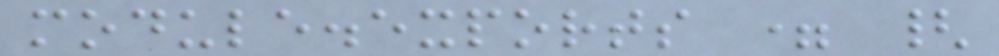module.exports = {
